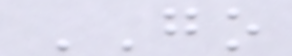GO
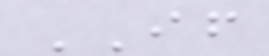IF
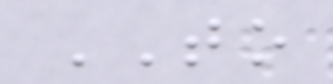TO
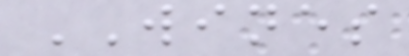WINES
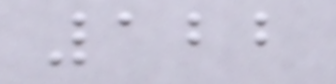122
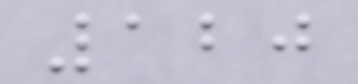120
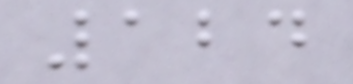124
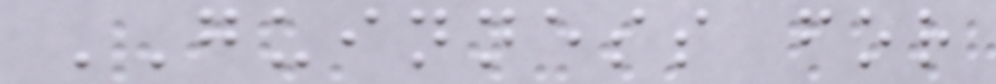GUINNESS for
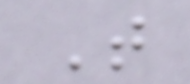T
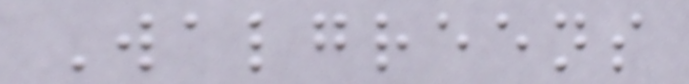Walgreens
